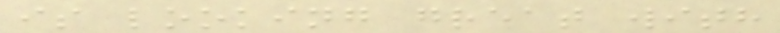is looking great with
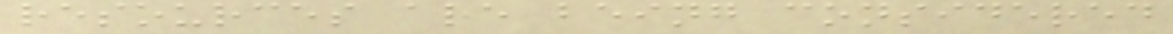resources are being considered
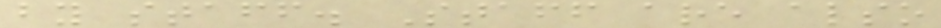by staff. Staff are also
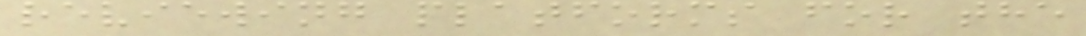reviewing platforms for the
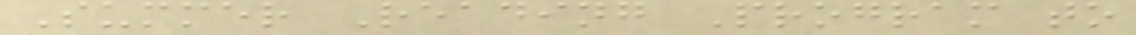Summer Reading Program to
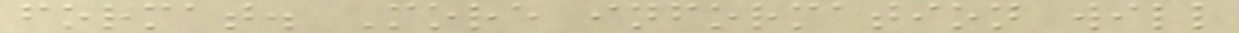format. More information will
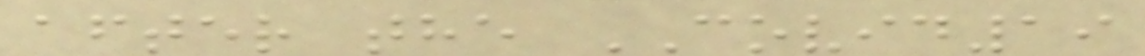after the COVID19
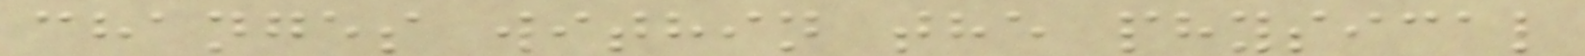changes within the physical
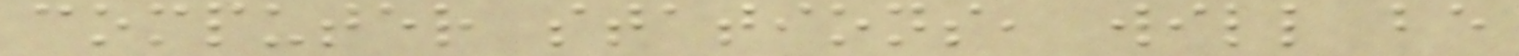computer stations, will be
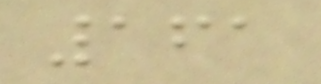161
